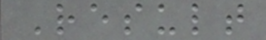Result
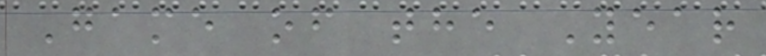Game of the Year
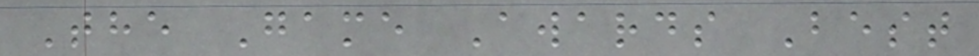The Game Awards Best
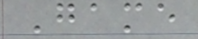Game
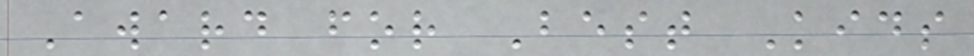Award for Best Kids
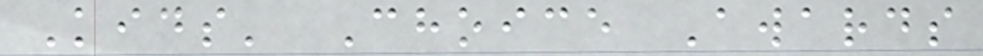Kids' Choice Awards
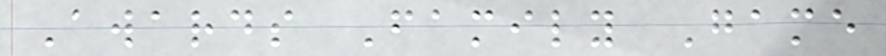Awards Family Game
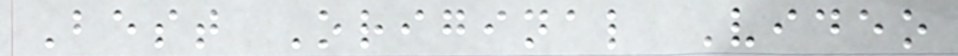Best Original Video
